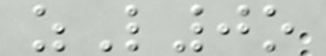zL0o
